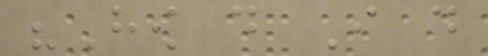"How do I do
